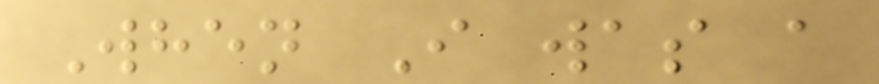When I was a
